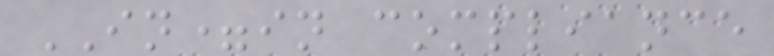IN=in compliance
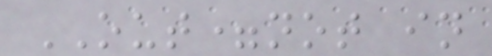OUT=not in
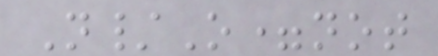N/O=not
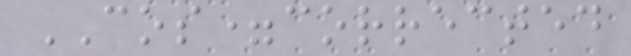COS=corrected
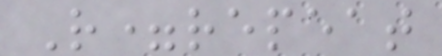R=repeat
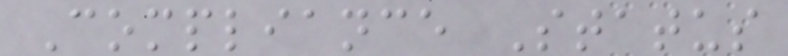Compliance Status
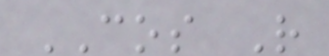COS R
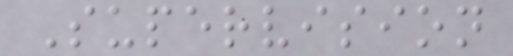Supervision
